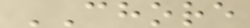CHORE
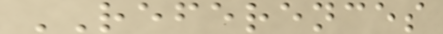REFERENCES
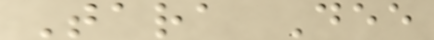Tara Dee
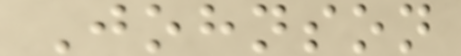Johnson
